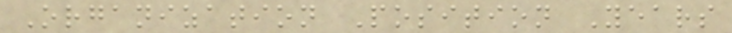Organization Position Years
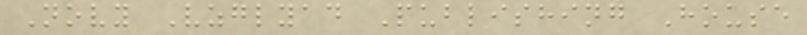Novy Vzglyad Publishing House
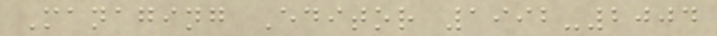Managing Editor 1992-2004
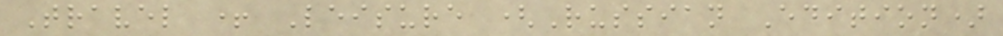Travel + Leisure (Russian Edition)
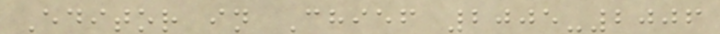Editor in Chief 2005-2006
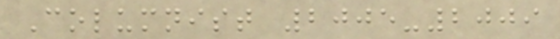Columnist 2005-2009
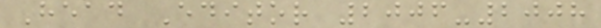Head Editor 2006-2008
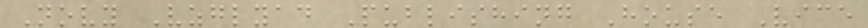Novy Vzglyad Publishing House Vice
